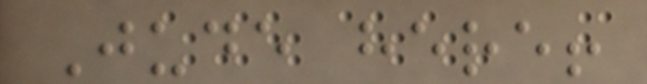Jude here!
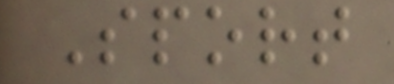Sport
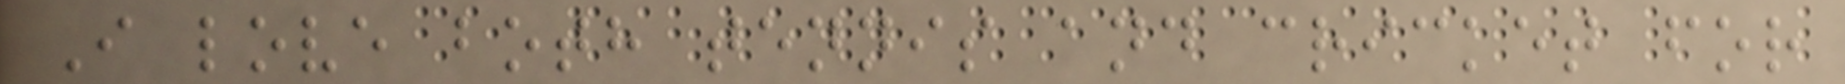I love both tennis and cricket for
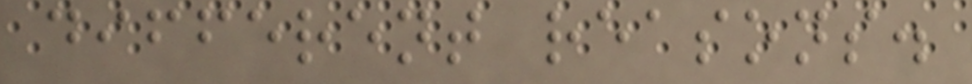different reasons.
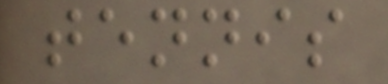tennis
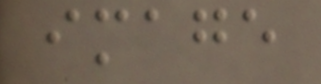image
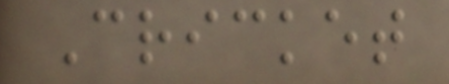Cricket
